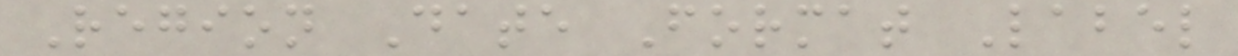Region Date Format Label
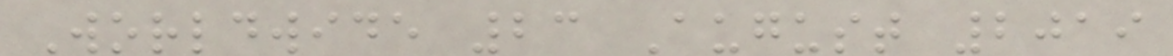Worldwide 23 August 2019
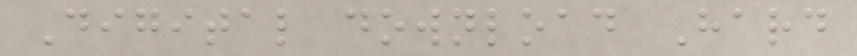Digital download Hard
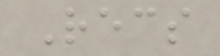Recs
